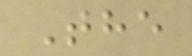The
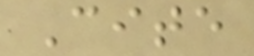Cite
